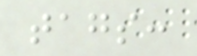tags:
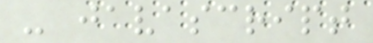- javascript
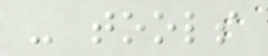- tools
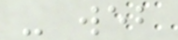- web
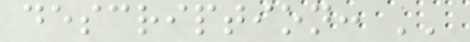description: ''
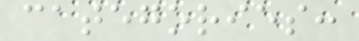categories:
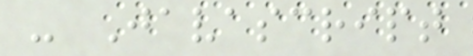- Javascript
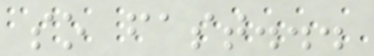so fast...
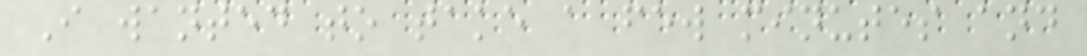I wanted to take a few minutes and
